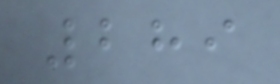289
